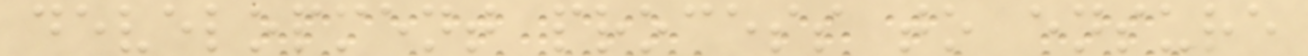development process to ensure
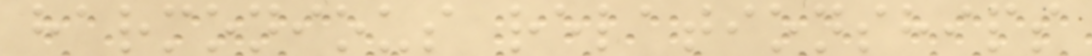harmonious relationships
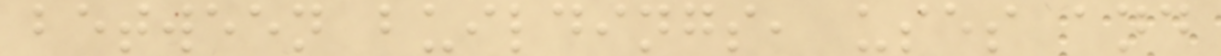between buildings, uses and
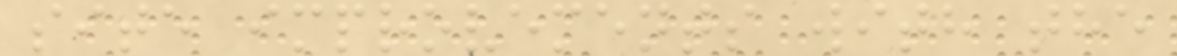site improvements with the
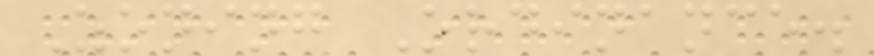Zoning Ordinance.
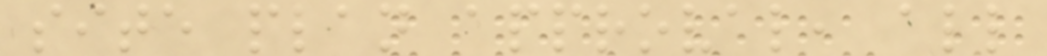site plan approval, all
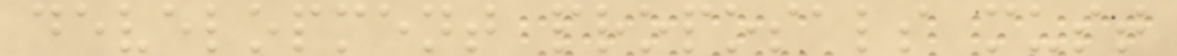development proposals must
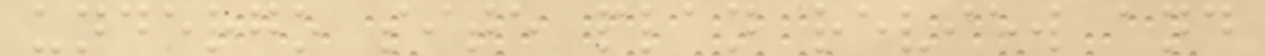undergo site plan review and
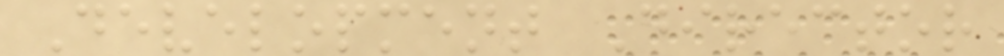Development Director
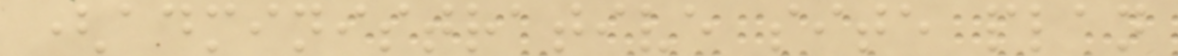(administrative site plan
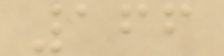166
